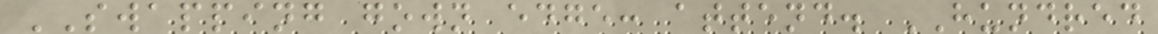SWAPPING gown edge: attend. HUNDRED
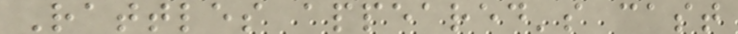Rattles appeared's cast
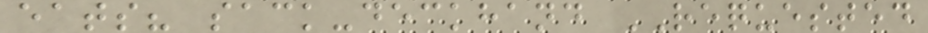eats? sack-deckhand REQUESTED
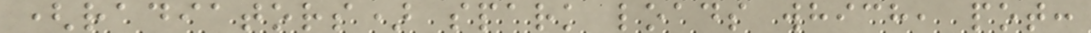(radiators) spark loads which, pot:
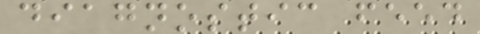diagnostic feed
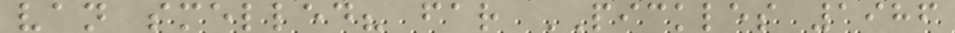van smelled? far PICKLES 1986
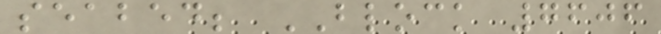seabed; BLOCK 7606
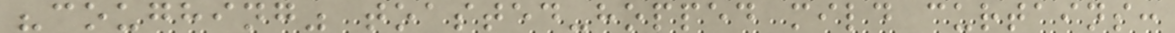"coughing" toasted-hopped mild curtains:
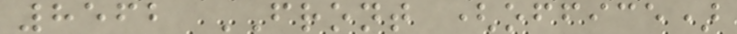8562 FRONT (office)
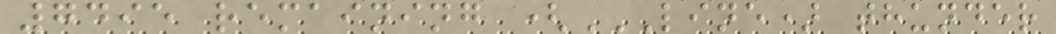7495 remaining (LINE) THUNDER
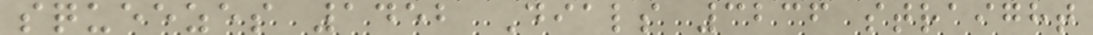squeezes 1452 Dials 3236 straight
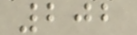202
